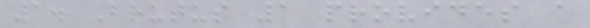1. Brutus 1 provides a
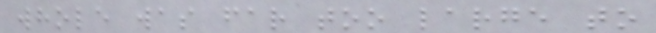whole was far too large to
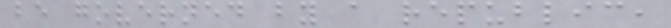be governed by a republic,
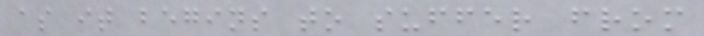as it begins to suffer from
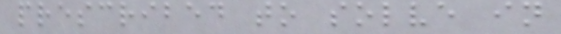prescribed to solve in
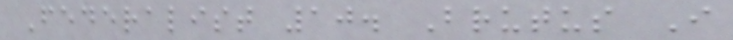Federalist 10. Brutus I
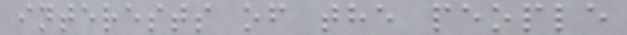interests of the people
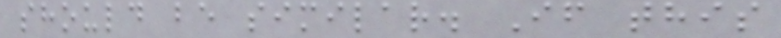should be similar. If this
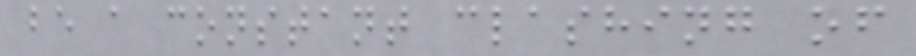be a constant clashing of
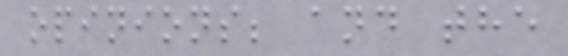opinions; and the
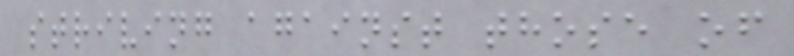striving against those of
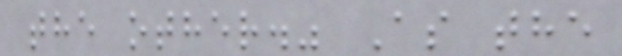the other." As the
